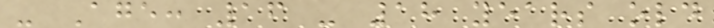- Age: 16 - 18 years old
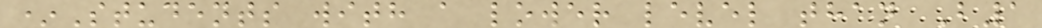*Students with a lower level than B1
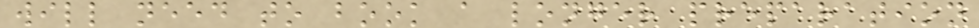will need to book a longer preparation
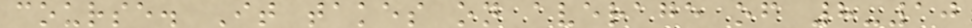course. It takes on average of 8-10
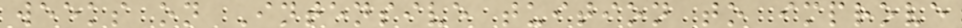weeks on Intensive tuition to improve
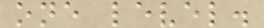one level.
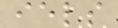iels
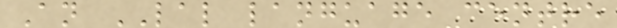An LAL language centre
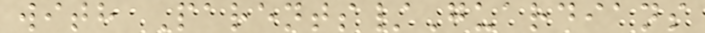with Parents/Guardians
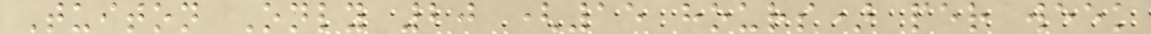Tuiton Only 20 (15 hours) per week
